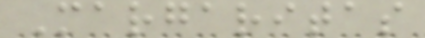Margaritas
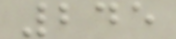245
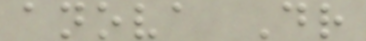anova Dr
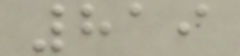819
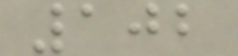102
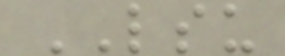LSU
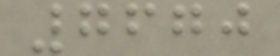7670
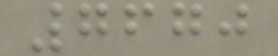7670
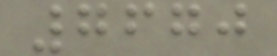7670
